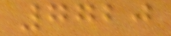7720
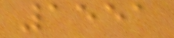1551
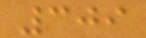309
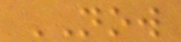NOW
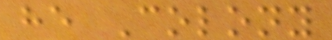he Colony
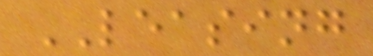LEASING
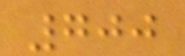700
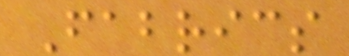Fabrics
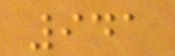941
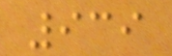939
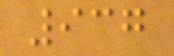937
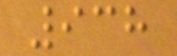938
